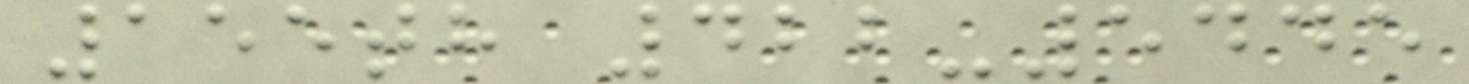155th 422-5445
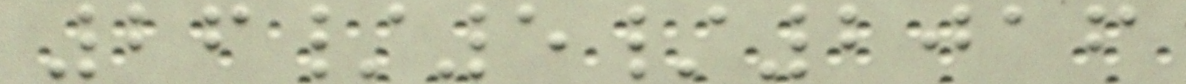26/5/2016
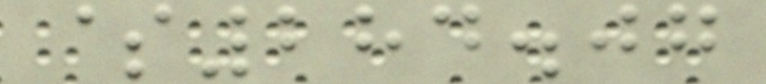$284.07
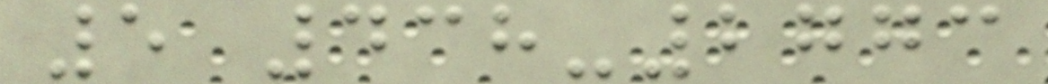5 438-2773
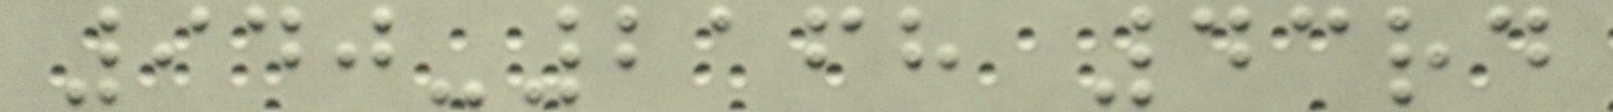940-2168 43rd
